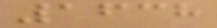1638
